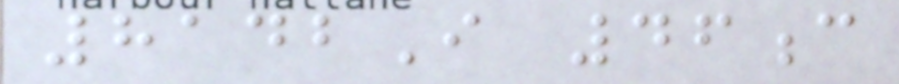8142I 46c
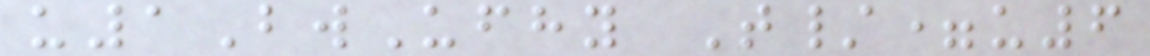u1BwUfhy T/=u6
